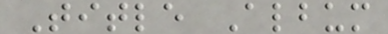Title Album
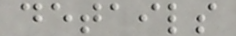details
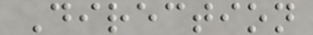Direction
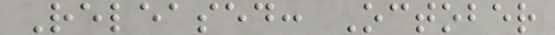Released: October
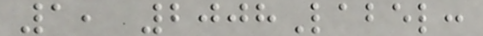1, 2008Label:
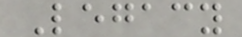Legacy
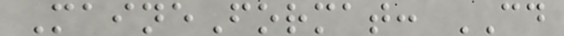MaineFormat: CD
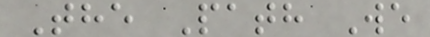The Path We
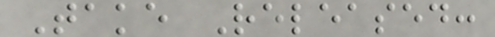Take Released:
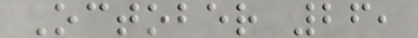October 26,
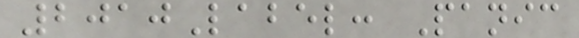2010Label: Panic
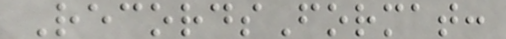RecordsFormat:
